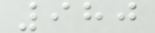980
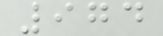974
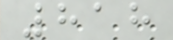818
